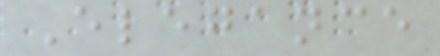Elegance
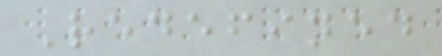Redefined
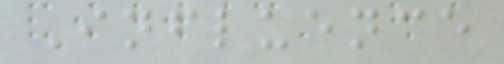Influence
